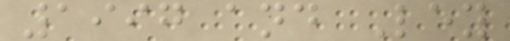1997 and Ley
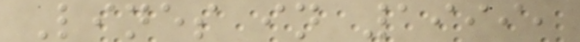Lines in 1999,
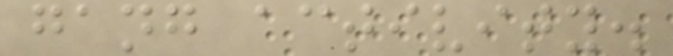gang activity.
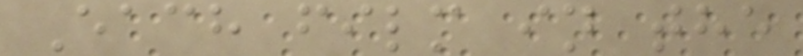Each film in the
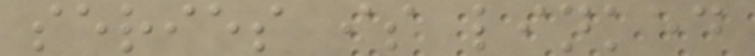series is linked
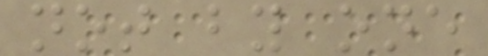not by one
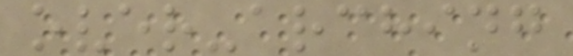over-arching
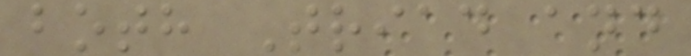both Triad and
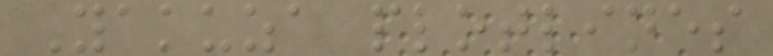Yakuza plotlines
